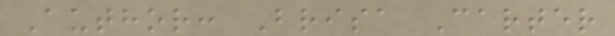Author: Brisa Carter
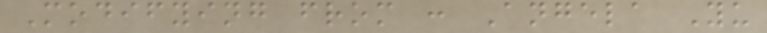Modifying from : Angela Yu
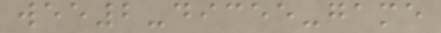wee2-dicee-game
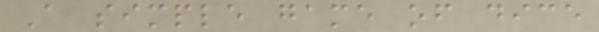A simple game of dice
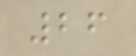26
